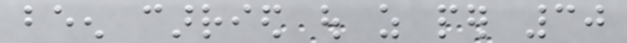been carried out as per 30
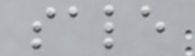sale
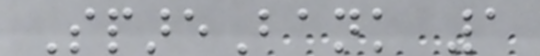SpareBank 1
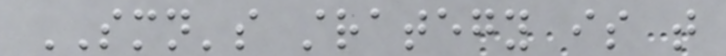SMN's strategy is that
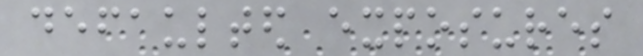defaulted exposures
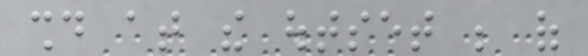should at the outset be of
